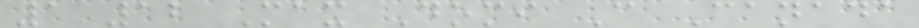1 12 Max Domi C Canada
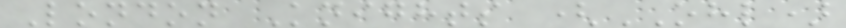London Knights (OHL)
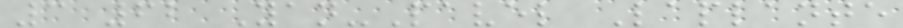3 62 Yan-Pavel Laplante
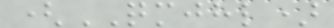(QMJHL)
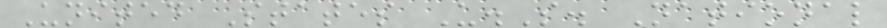United States U.S. National
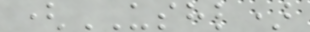(USHL)
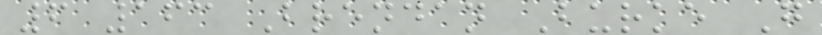6 163 Brendan Burke G
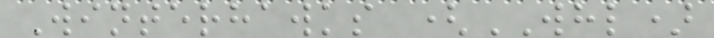Winterhawks (WHL)
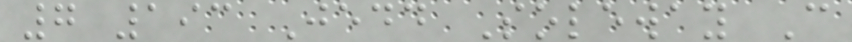7 193 Jedd Soleway C
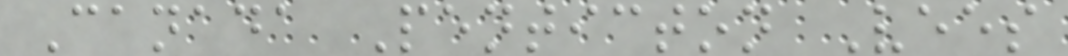Canada Penticton Vees
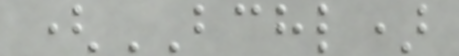(BCHL)
